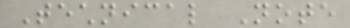Technical Note
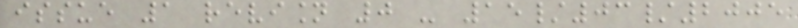issue 1 revision 0 - 15/03/2005
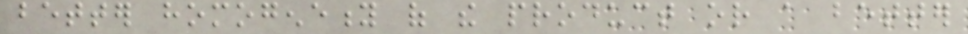better homogeneity of the product or a better
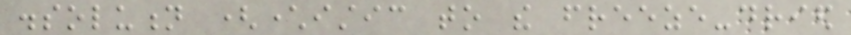dissolution (characteristic to the freeze-dried
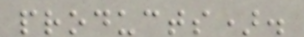products).
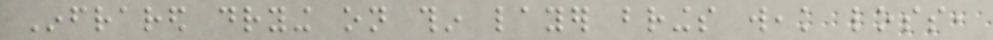Infrared drying on thin layer brings weak loss,
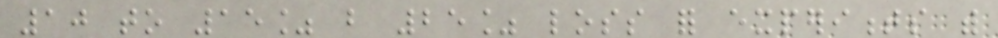10 to 15% but 25% loss for experiments with
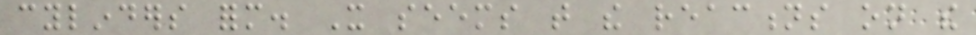cylinders form. It seems that the reactions on the
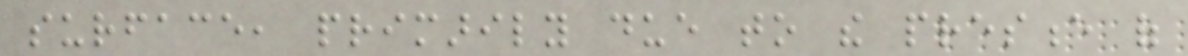surface, primarily due to the presence of
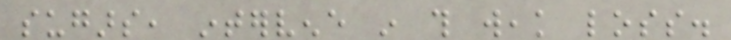sugars, intervene in this weak loss.
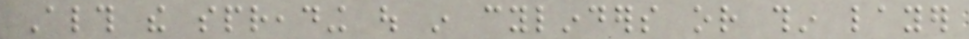Although the spreading out in cylinders or thin layer
